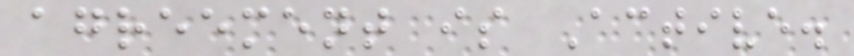agreement is Active.
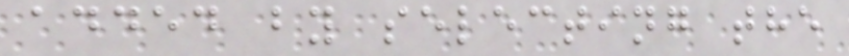added by selecting the
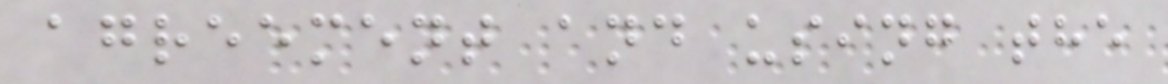agreement and using the
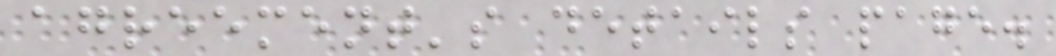agreement's details page.
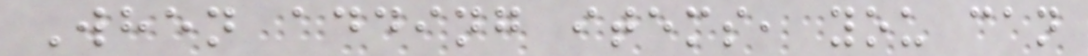When adding items, you can
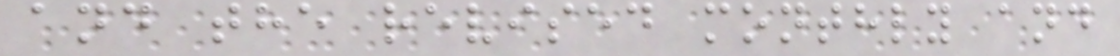and the revised monthly and
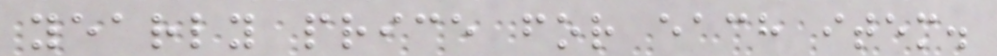yearly price for each item.
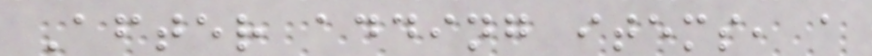After adding items, a
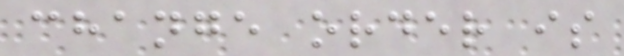change order is
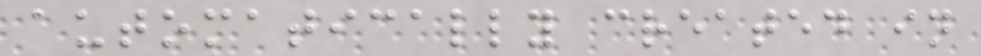automatically created in
